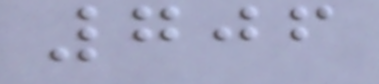706
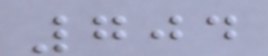704
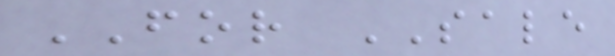FOR SALE
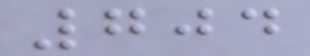704
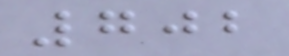702
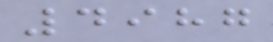4987
